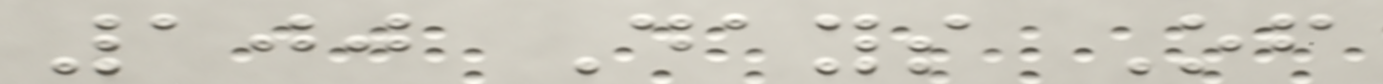100 Days Of
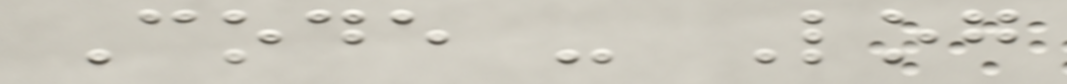Code - Log
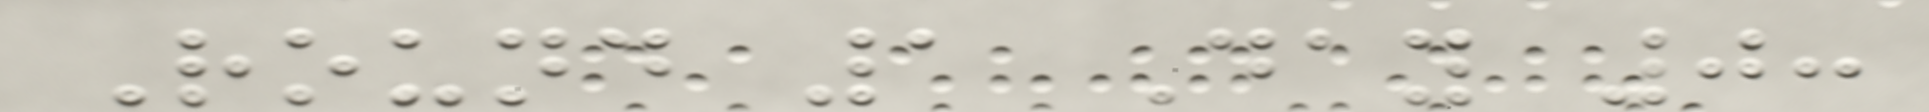Round 1 Day 0:
